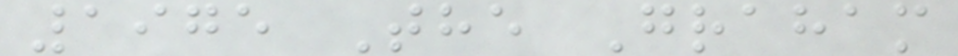1975 The Graham
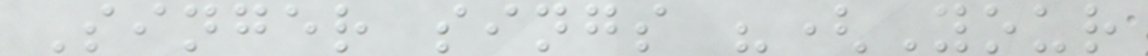Singer sings "(Your
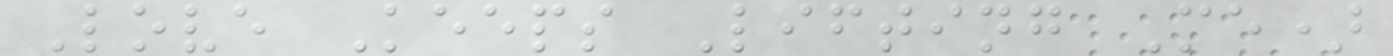Love Keeps Lifting Me)
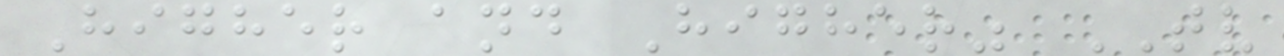Higher and Higher" TV
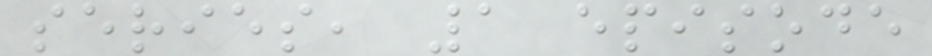series, 1 episode
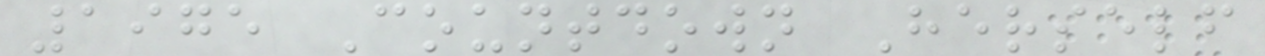1975 Countdown Herself
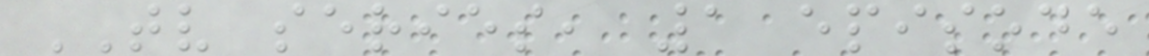TV series, 1 episode
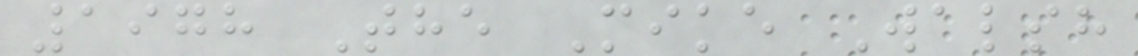1978 The Mike Walsh
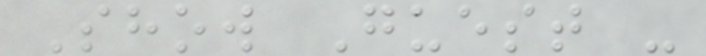Show Guest -
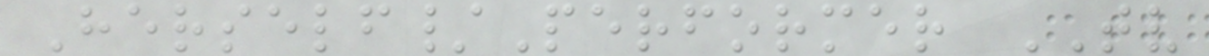Herself/Performer TV
